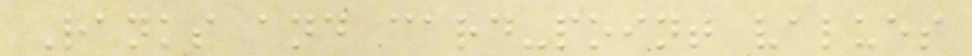Ranks and card-point values
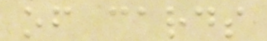of cards
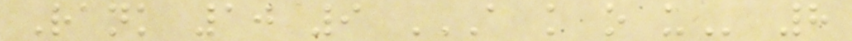Rank 10 9 A K O U 8
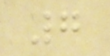7
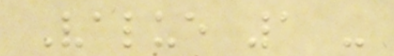Value 1 -
